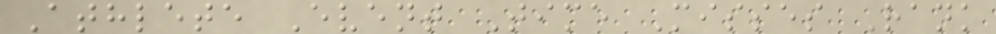Athlete Event Time Misses Rank
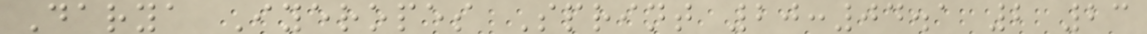Darya Iyeropes Sprint 20:04.1 2 23
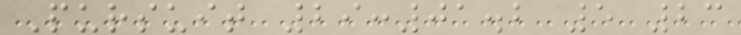Pursuit 29:01.2 5 23
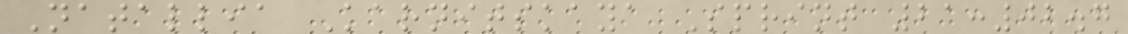Natallia Karnitskaya Sprint 21:02.7
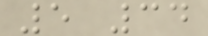5 34
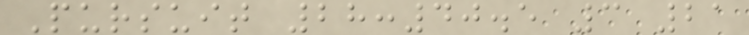Pursuit 28:40.5 3 21
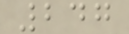247
